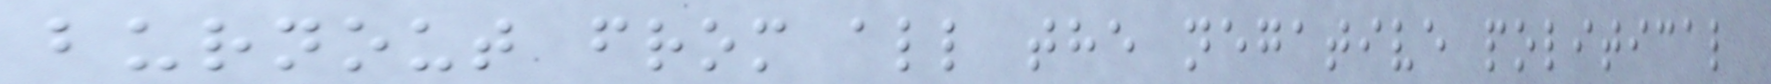burnout from all the negative political
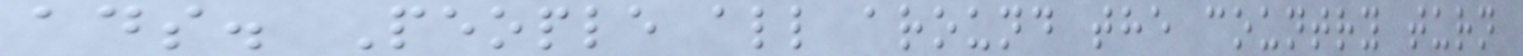ads. People all around the country turn
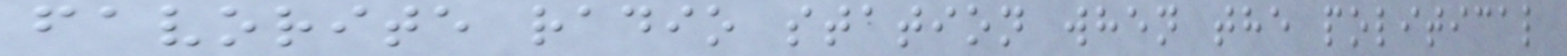favorite radio station when the political
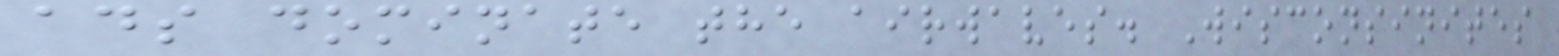ads dominate the airwaves. Wisconsinites
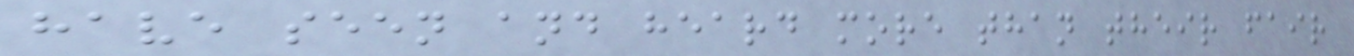have seen and heard more than their fair
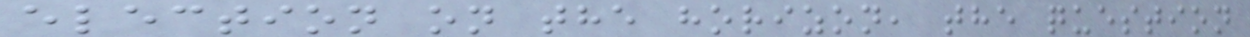election on the horizon, the question
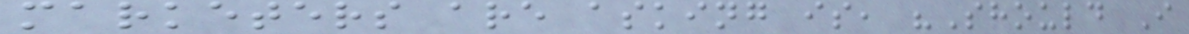marketers are asking is, "Should I
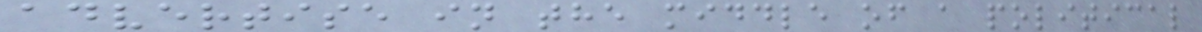advertise in the middle of a political
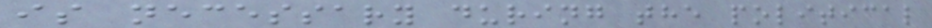is necessary during the political
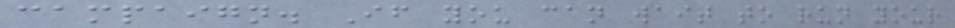campaign. If you can wait to run your
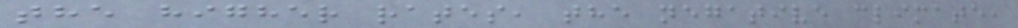the higher rates, the negative climate,
